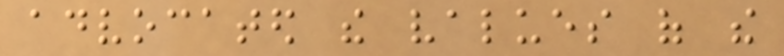advocated the values of the
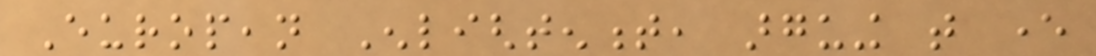European Enlightenment, arguing that ever
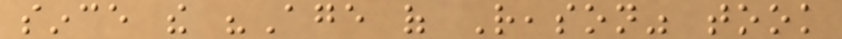since the "Age of Reason" took
